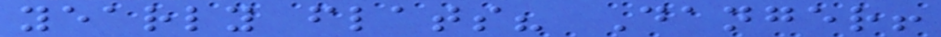yearly flats? Danger!
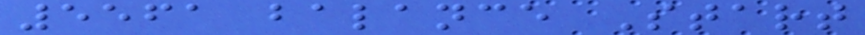5561 balance Start
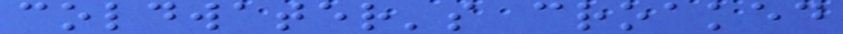coldwater's croaked
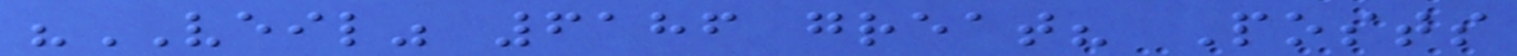"VEIL" 6186 great? Posts
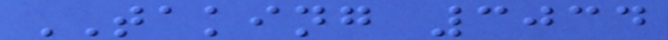TAKING 3034
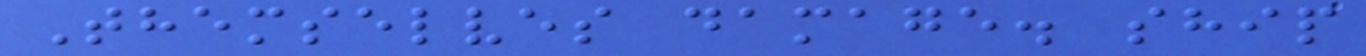Themselves damage. ship
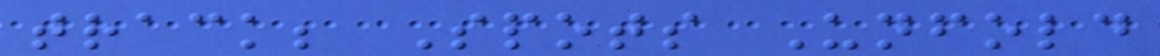track; Spots Unfold
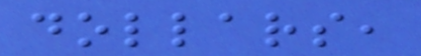dollars,
